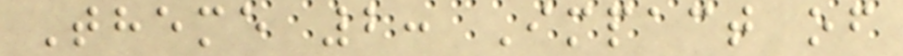Theme 2: Impact of
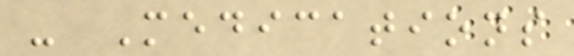- Medications
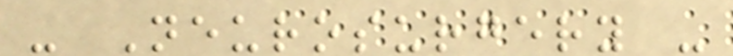- Neurosurgery -
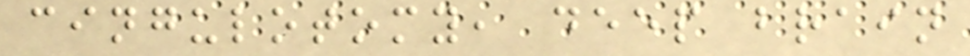cingulotomy, deep brain
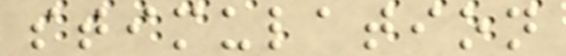stimulation
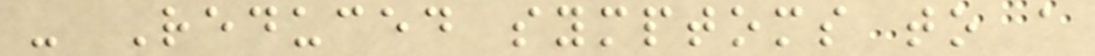- Reduced symptoms to a
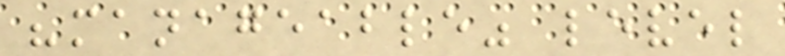"manageable" level
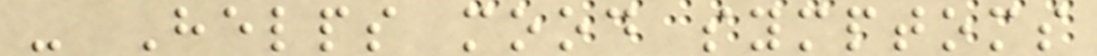- Helps mood symptoms
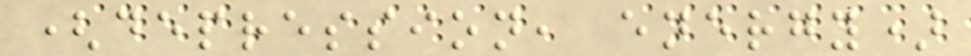(depression, energy)
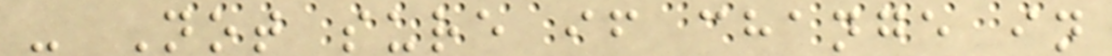- Not sure if change in
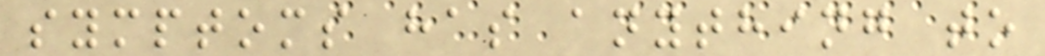symptoms has anything to
